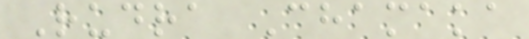Rudra Chamaka
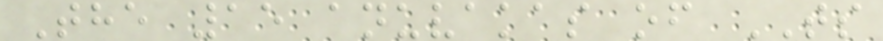The 15 anuvakas of TS
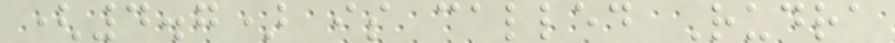(4.7) is called Rudra
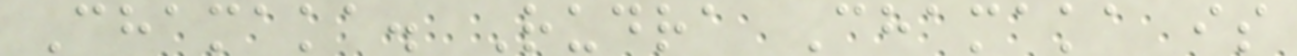Chamaka. Rudra Chamaka is
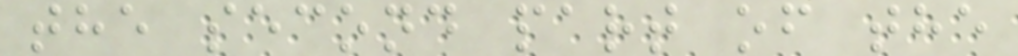the second part of the
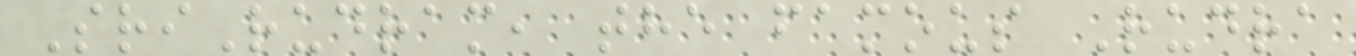SriRudram, the famous Rudra
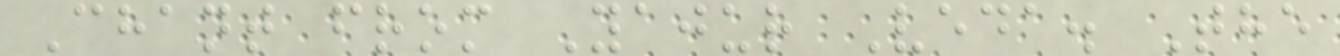Chant from Yajur Veda. The
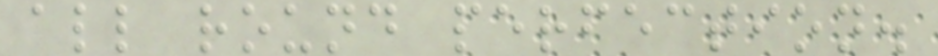all round perfection.
